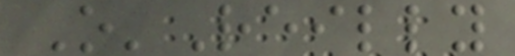O'Reilly
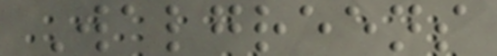Walgreens
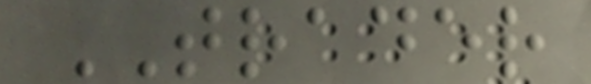TRADER
